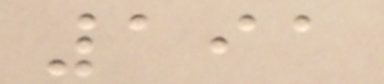191
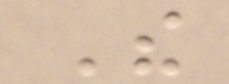The
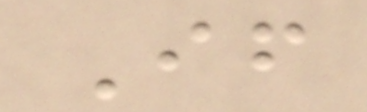If
